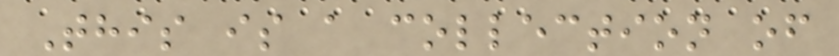This is a collection of
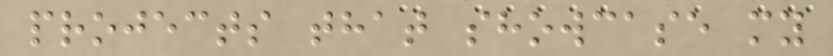projects that showcase my
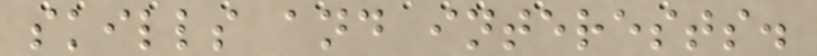skills and interests.
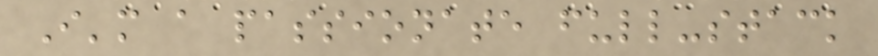I'm a passionate full-stack
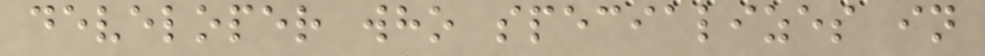developer who specializes in
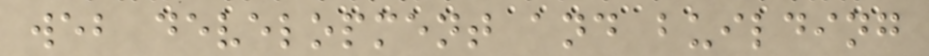web development and building
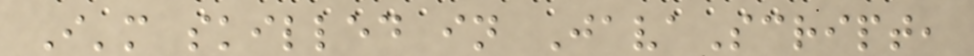I'm skilled in JavaScript,
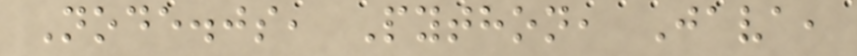Node.js, Python, Java,
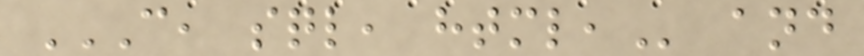C, SQL, HTML, and
